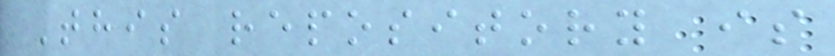This repository is
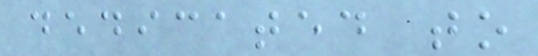dedicated to
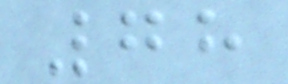78
